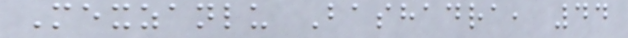Mexzanlu Bashadra, 44
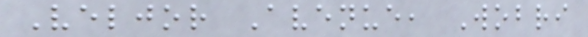Veljor Avenue, Wobri
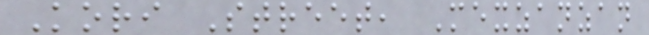Kori Street, Mexzanzan
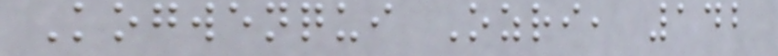Kogwenqui Ozri, 142
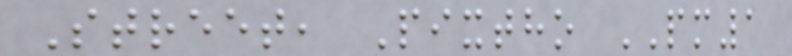Street, Pixtho PM1
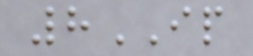8IP
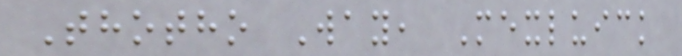Thotho Way, Mexluick
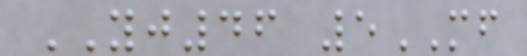YJ46 5MF
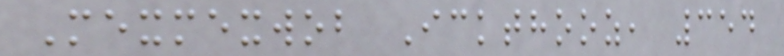Mexmexwob Ickthooz, 354
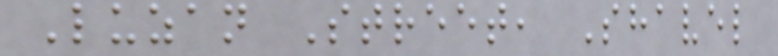Luzan Street, Shavel
